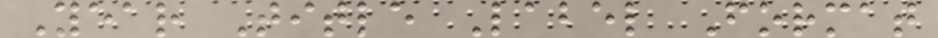Year Title Label Format
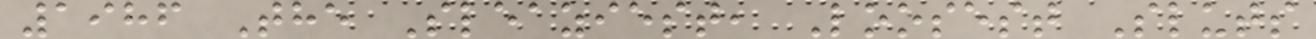1986 The Sleaziest, Loosest Sluts
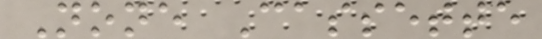None Cassette
